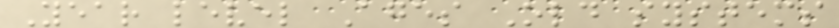Year level Ages Old systems
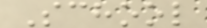School
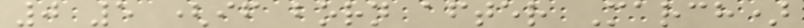0 5 (if born after March)
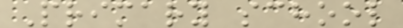Primary school
